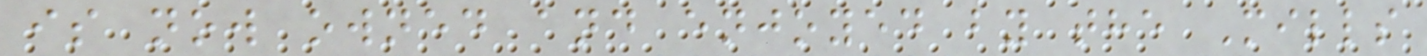is now owned and enjoyed by the Mills
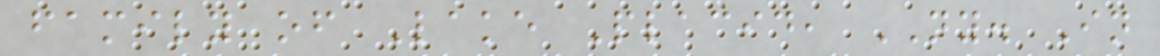family of Lake Placid, NY. In
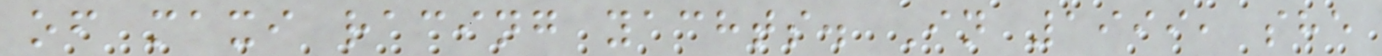of maxi racing yachts. In 1999, she
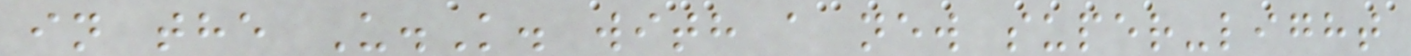in the U.K. with a new super-light
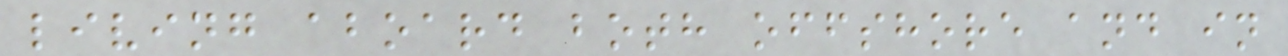living aboard both offshore and in
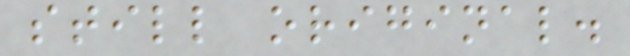still original.
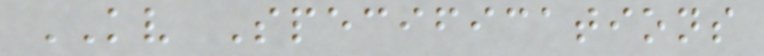KV Specifications
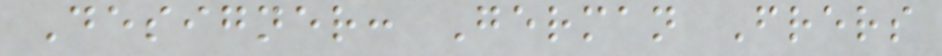Designer: German Frers
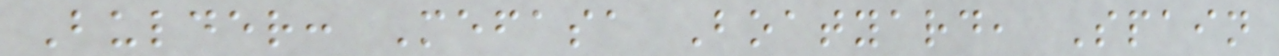Bulder: Mefasa Boatyard, Spain
